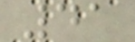41
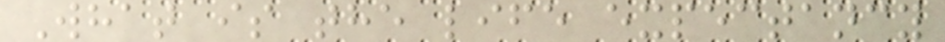What is the life expectancy
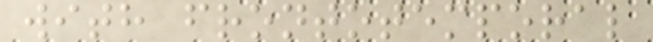with frontotemporal
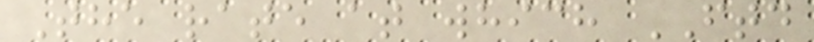The rate at which FTD
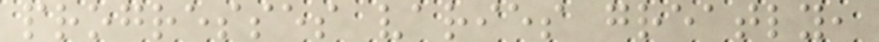progresses varies greatly,
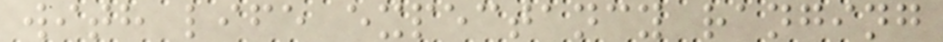with life expectancy ranging
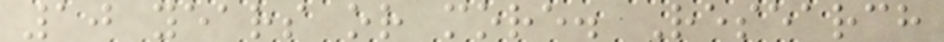10 years or more. Research
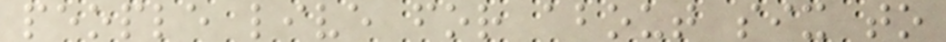people live for about six to
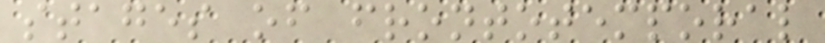stages of frontotemporal
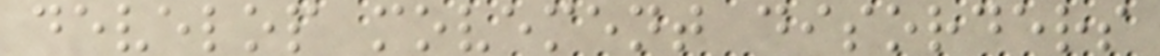develop movement disorders
